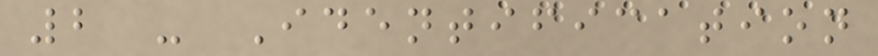2 - Identification
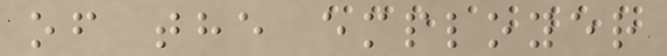of the employer
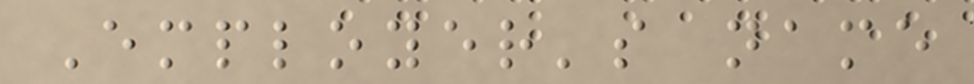Employer's name
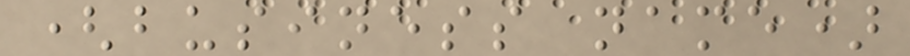(business name)
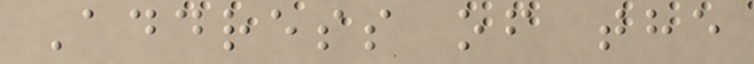Address of the
